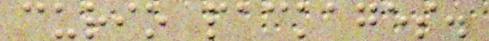curio packages.
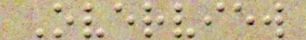Overview
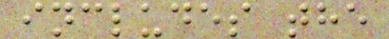includes the
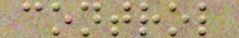control
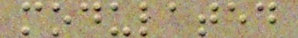modulated
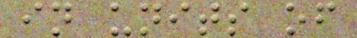in units of
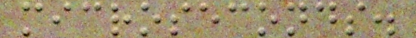microseconds.
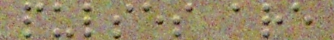pulses are
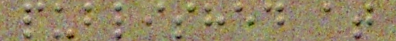published at
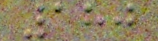180
